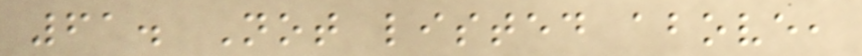61. Not listed above,
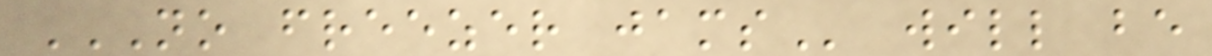NO FREEZER JAMS will be
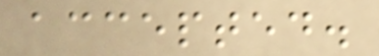accepted.
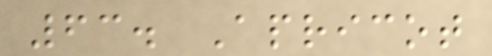63. Apricot
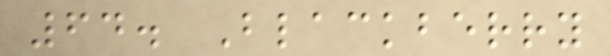64. Blackberry
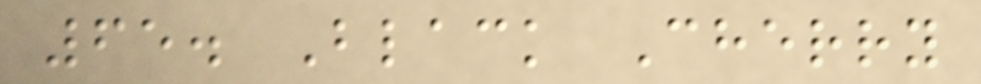65. Black Cherry
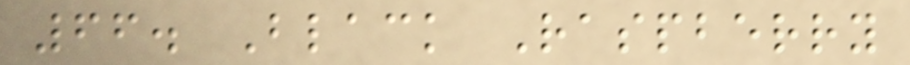66. Black Raspberry
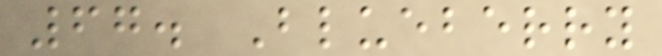67. Blueberry
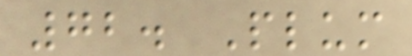72. Plum
